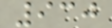930
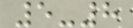5-8
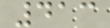413
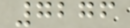7276
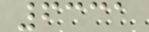6331
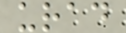urad
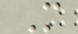M
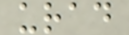urad
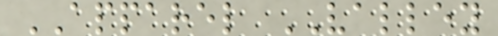APPAREL VALLEY
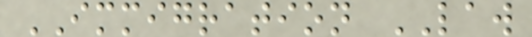IMMIGRATION LAW
